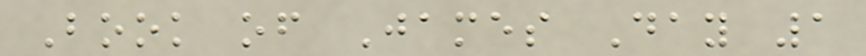Book of James Day 1
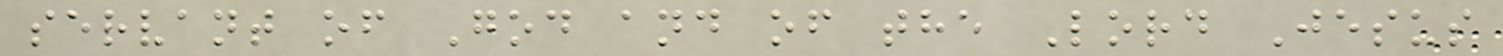servant of God and of the Lord Jesus
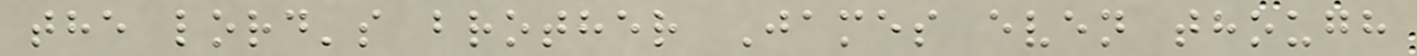the lord's brother James even though
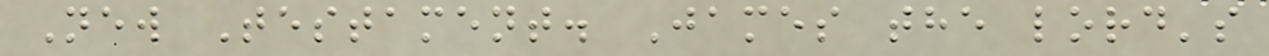New Testament. James the lord's
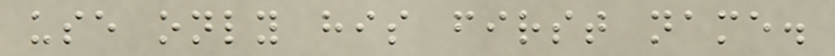use only his first name.
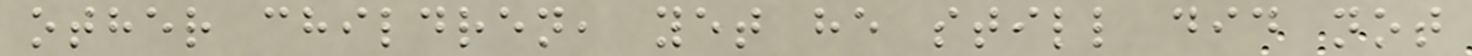other children, yet he still did not
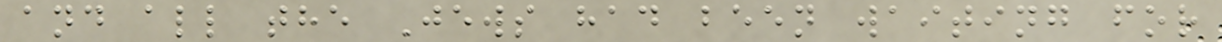and all the Jews had been waiting for
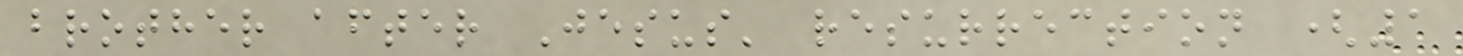brother after Jesus' resurrection (1
